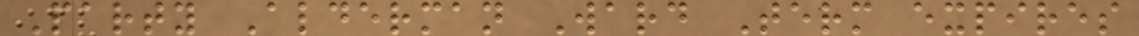Party Alderman Ward Term expires
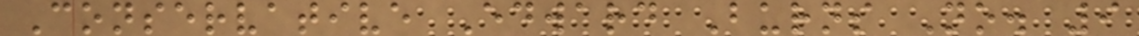Conservative Edward Burns No. 9
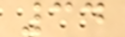34
